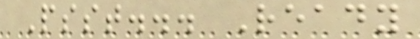Psst... Ready
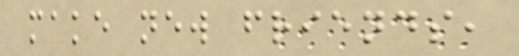make new friends,
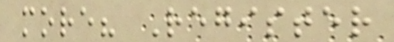more? Register
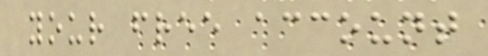your free account
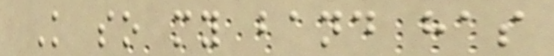K so my band has
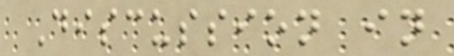Discussion in
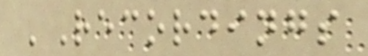'Recordings
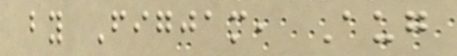by Figjam, Aug
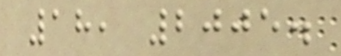18, 2005.
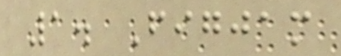1. Figjam
